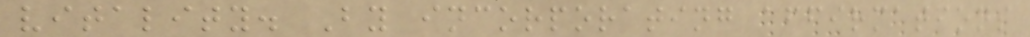vitality. By incorporating affirmations
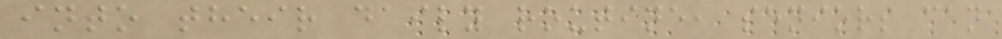into their daily routine, seniors can
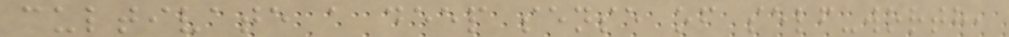cultivate a deep sense of self-worth,
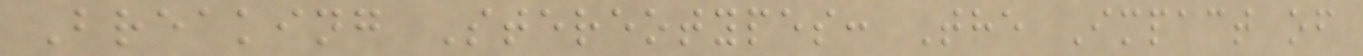Breaking Stereotypes: The Impact of
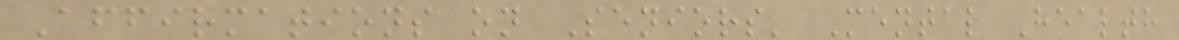Affirmations on Seniors' Mental Health
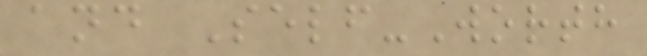and Self-Worth
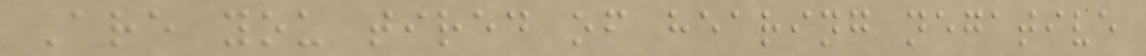Are you tired of hearing negative
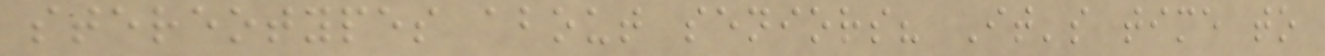stereotypes about seniors? It's time to
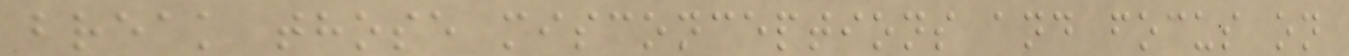break those misconceptions and focus on
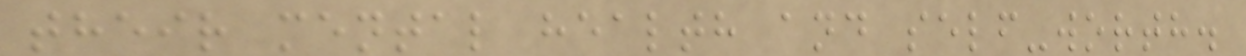their mental health and self-worth.
